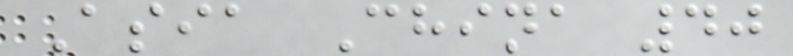Asia China 40
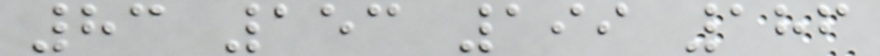83 153 199 186
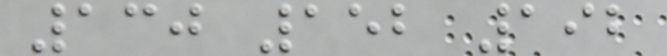130 152 192
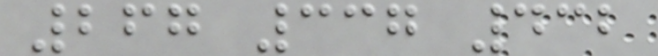267 337 432
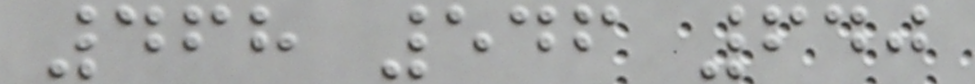468 546 640
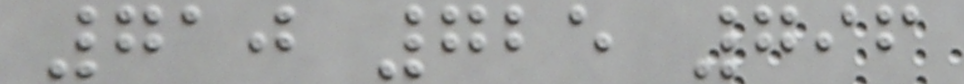710 725 796
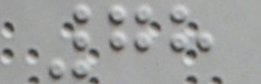78
